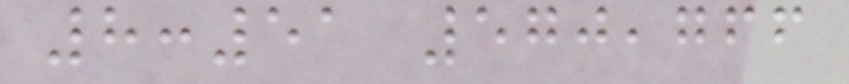8:51 570,766
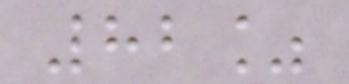82%
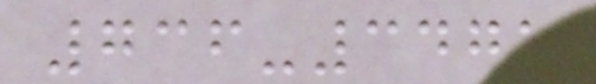736-3471
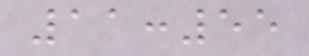11:55
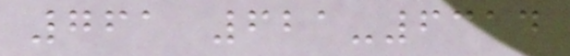761 621-6314
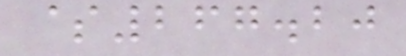$267.20
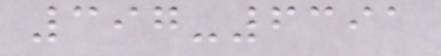397-6391
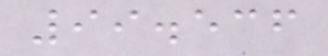99.536
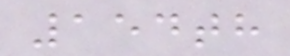154th
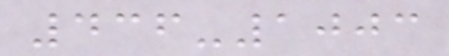436-1003
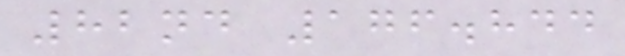82nd 176.844
